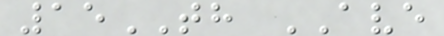15TH AVE
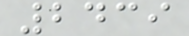2439
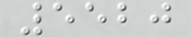5520
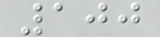100
